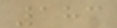183
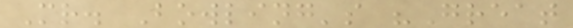Mr. Bowling's "Great
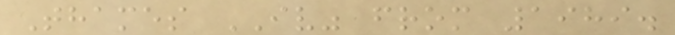Thames IV" from 1989.
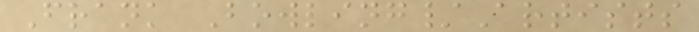Frank Bowling/Artists
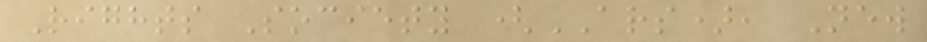Rights Society (ARS), New
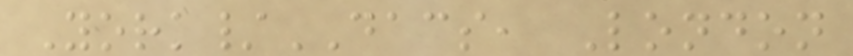York/DACS, London
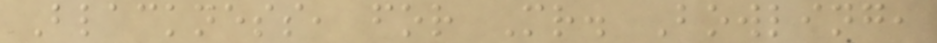Blackness, for Mr. Bowling,
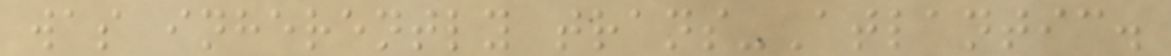was inherently trans-Atlantic.
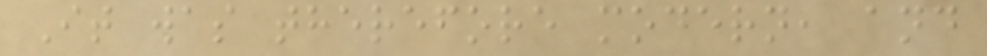It was therefore modern, and
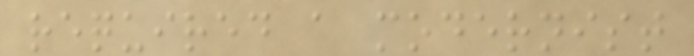required a modernist
